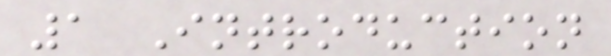1 Introduction
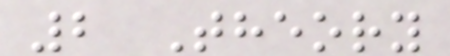2 Theory
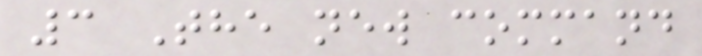3 The new command
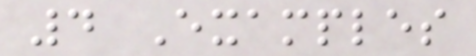4 Examples
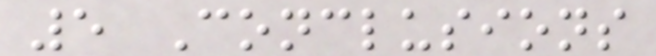5 Conclusions
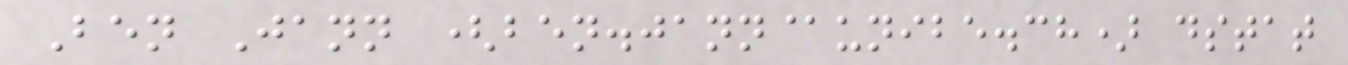Ben Jann (ben.jann@unibe.ch) dstat
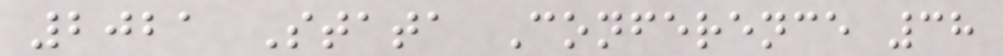2021 Stata Conference 38
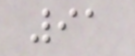91
